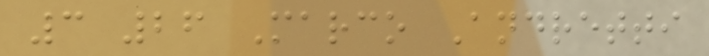3 26 Marco Andretti
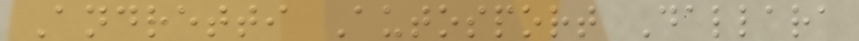Andretti Autosport Dallara
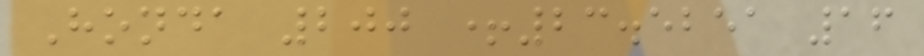Honda 200 +23.5251 16
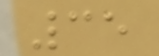35
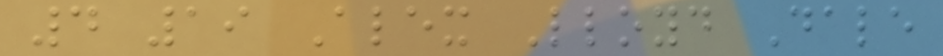4 19 Alex Lloyd Dale
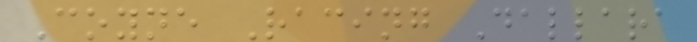Coyne Racing Dallara
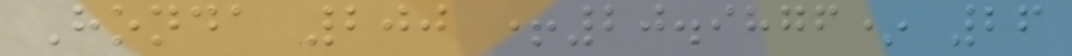Honda 200 +20.9876* 26
